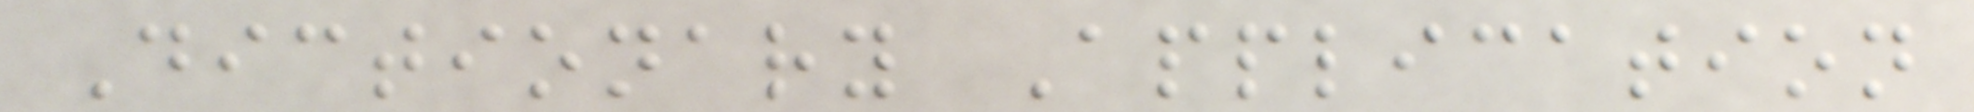Dictionary Application
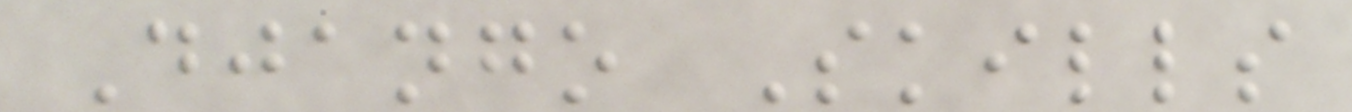Django Skills
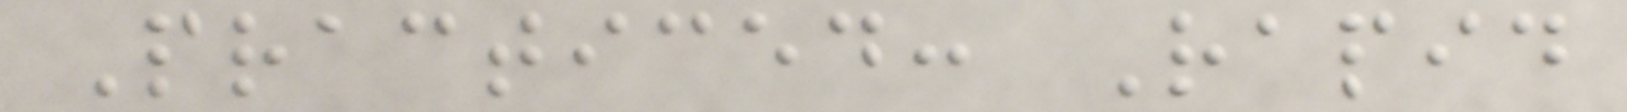Practiced: Rapid
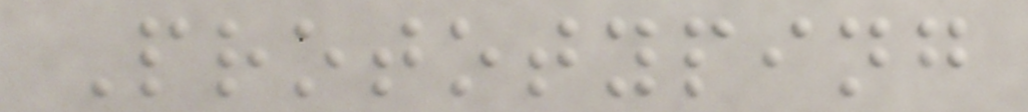Prototyping
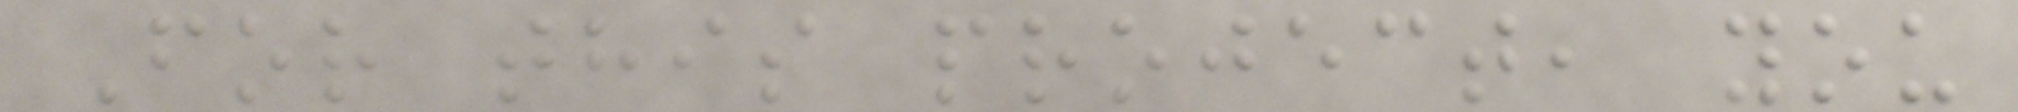For this project, you
